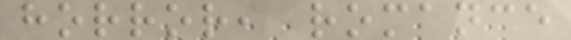horror, romance
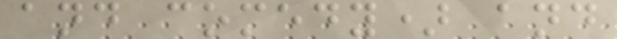and comedy) and
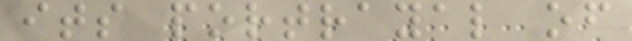its portrayal of
